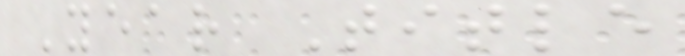Year Title
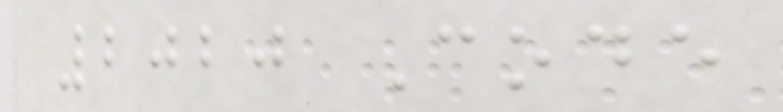2020 Code
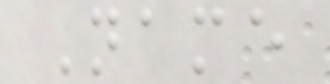Name
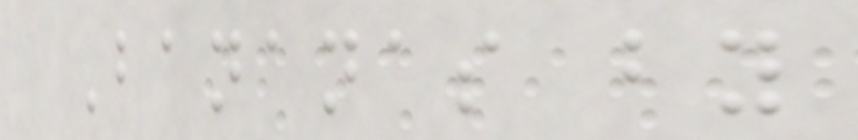Bananas by
